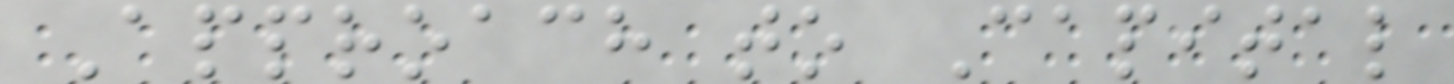Approach to Capital
